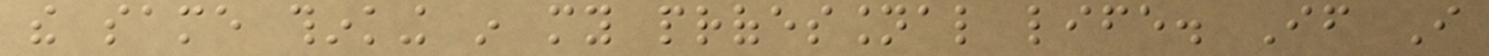the same thinking in my professional life. If I
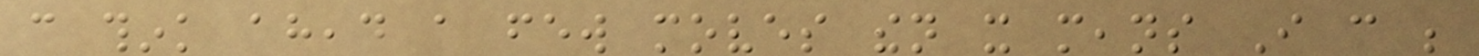can think ahead a few moves then it means I can be
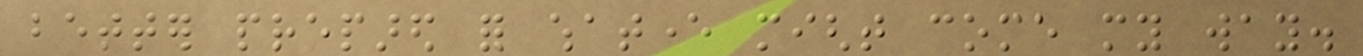better prepared for whatever might come my way.
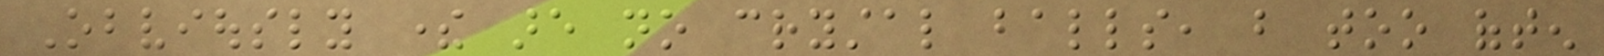Obviously there are no crystal balls, but too often
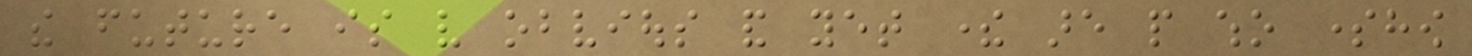the future is very obvious and yet there are people who somehow
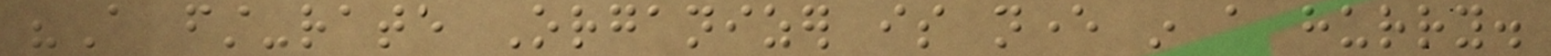"A first-rate Organizer is never in a hurry.
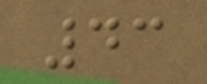43
